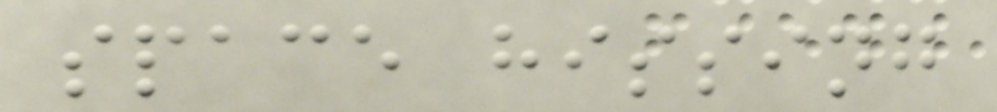space hissing
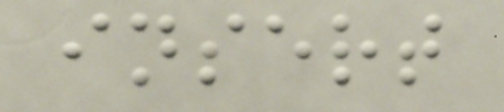insert
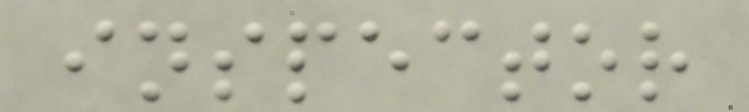inspector
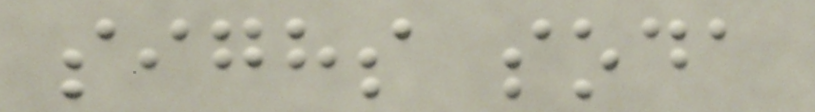sighs soda
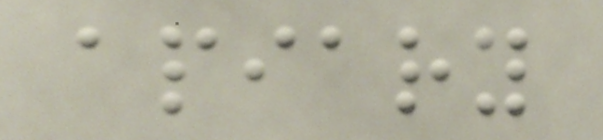apiary
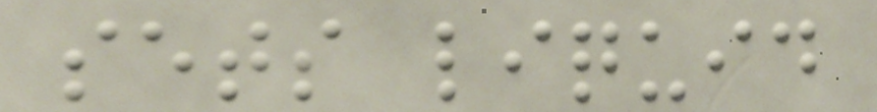sets liquid
